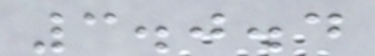3.0.4
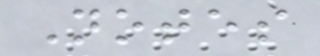Notes
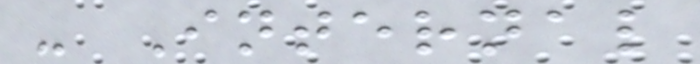- Internal
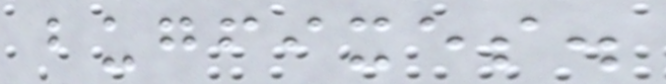bugfixes.
